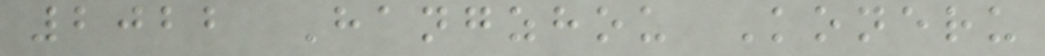2022 Hangzhou Koneru
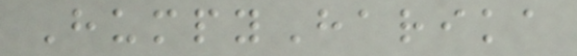HumpyHarika
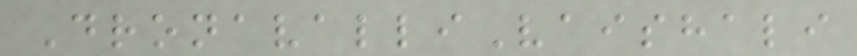DronavalliVaishali
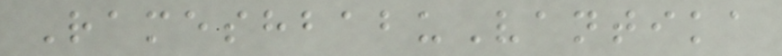RameshbabuVantika
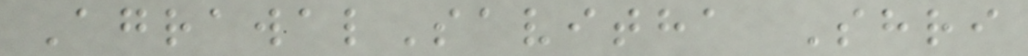AgrawalSavitha Shri
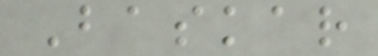Baskar
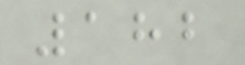182
